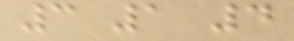3 1 4
